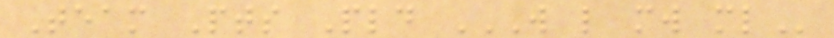Team Pts Pld W L MW ML
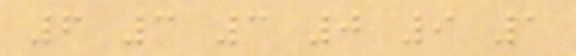6 3 3 0 9 1
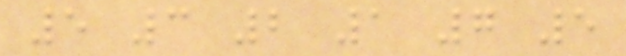5 3 2 1 7 5
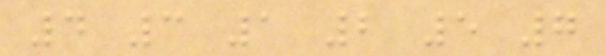4 3 1 2 5 7
